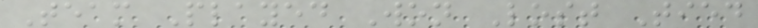Team Played Won Lost Tied
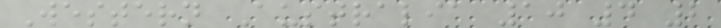Western Australia 10 4 2
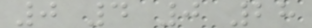0 4 0 28
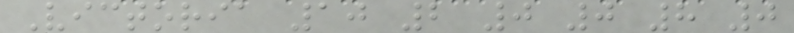Victoria 10 2 0 0 8 0
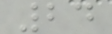24
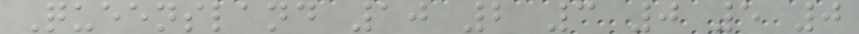Queensland 10 2 3 0 5 0
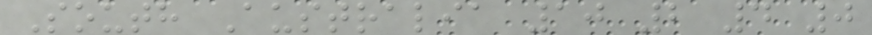South Australia 10 2 4 0
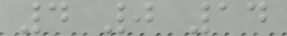4 0 14
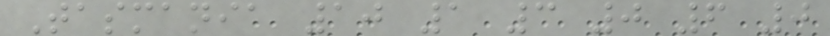Tasmania 10 1 3 0 6 0
